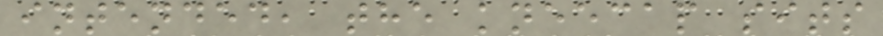intended, the kneecap sits
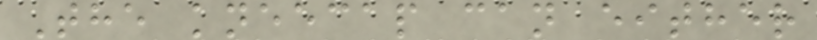The kneecap can either
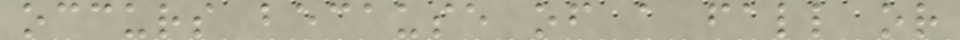occurs because of a fall or
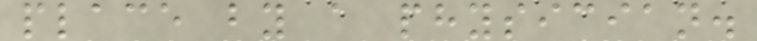place by a physician.
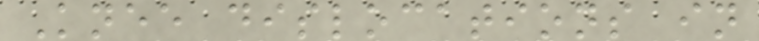Knee dislocations in
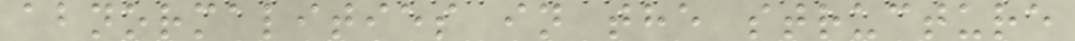abnormalities in the structure
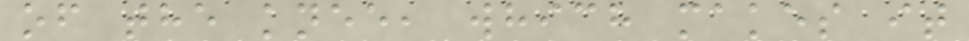of the knee, which makes it
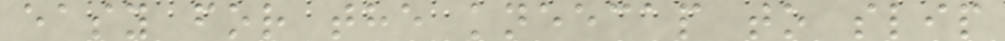easy for the kneecap to slip
